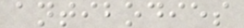antibodies
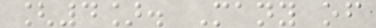[4]. Many of
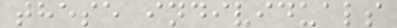these individuals
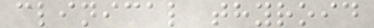clinical thyroid
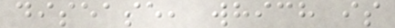disease, which is
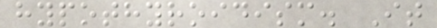hypothyroidism. It
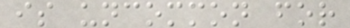is uncommon for
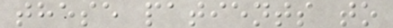these patients to
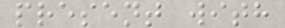present with
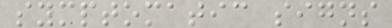symptomatic signs
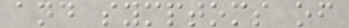and symptoms of
